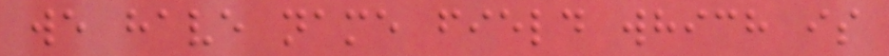we have name field which is
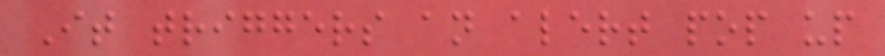It triggers an alert pop up
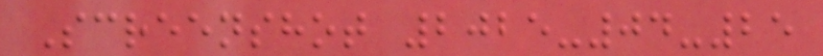Screenshot 2025-04-25
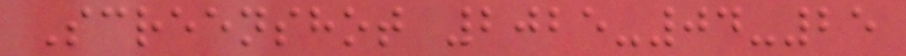Screenshot 2025-04-25
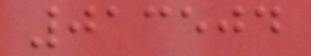013504
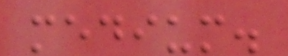medium.
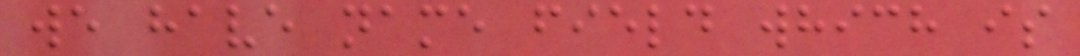we have name field which is
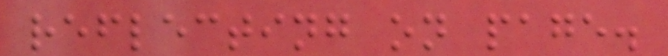reflecting on page.
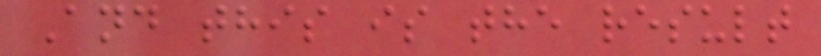And this is the result
